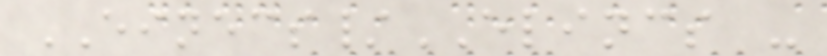EINECS/ELINCS -
